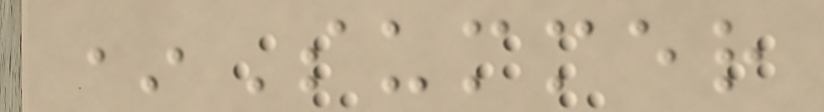*Summer
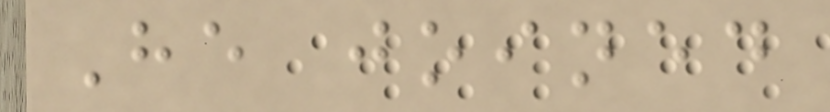He joined
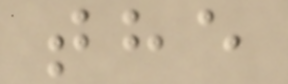the
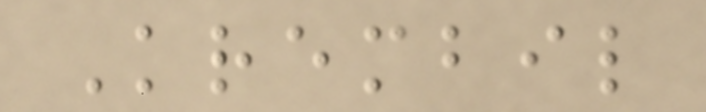Krembil
